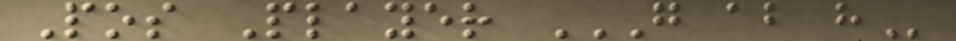Pos Player G AB H
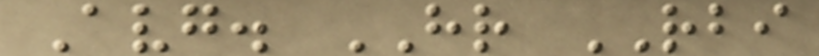Avg. HR RBI
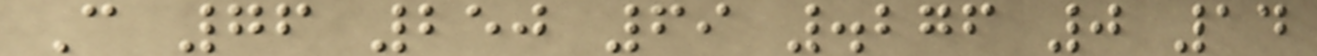C 76 250 69 .276 0 14
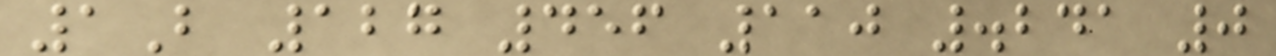1B 127 456 110 .241 0
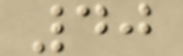40
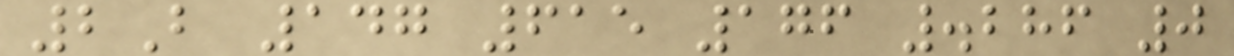2B 147 615 176 .286 0
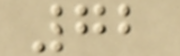72
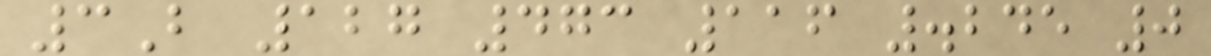3B 127 473 116 .245 0
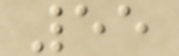55
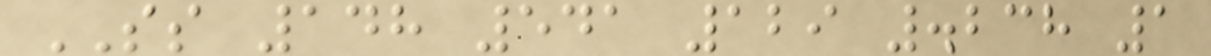SS 148 541 129 .238 1
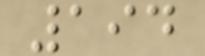194
